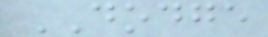DODGE
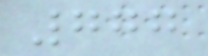777
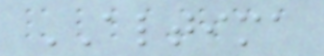ALTIMA
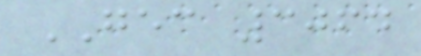GEC 3064
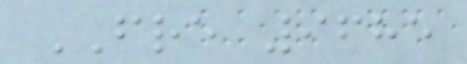FRE 9685
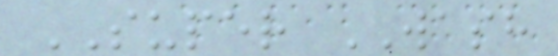SUPER WASH
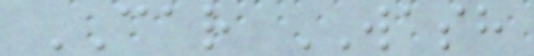CAR WASH
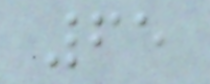65
